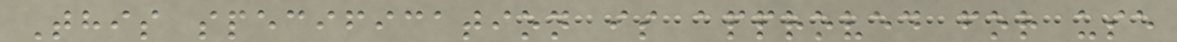This specification is approved for use
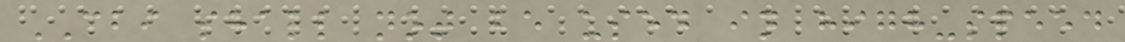CBI shall not be used in high-speed
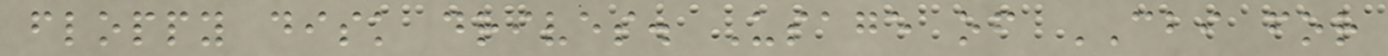floppy disk drives. Usage of CBI for
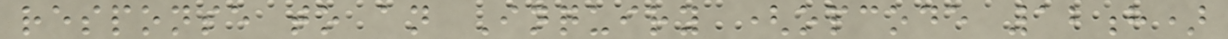response to an Inquiry (opcode 12h)
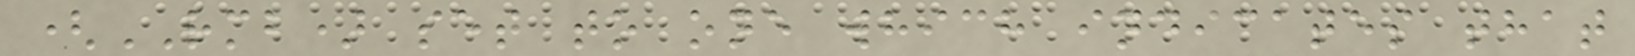(RMB) set to one which indicates that
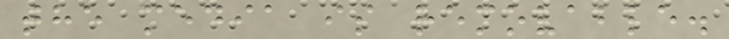the media is removable.
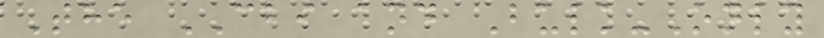The CBI and Bulk-Only
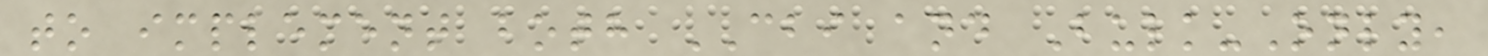to implement both CBI and Bulk-Only,
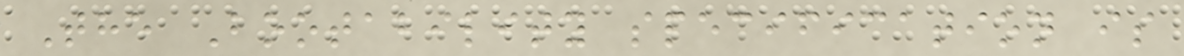The Bootability specification is
